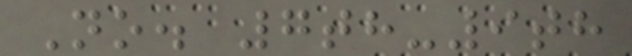No. 7th-9th
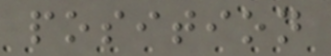position
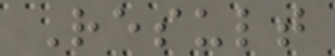Result
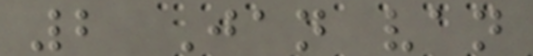2 Jan van
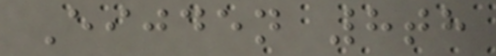Eijden 8th
